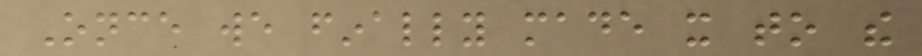Once we finally made it to the
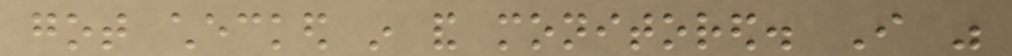got checked in and monitored. I was
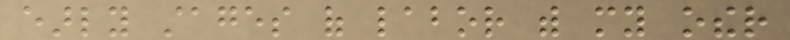early stages of labor with my other
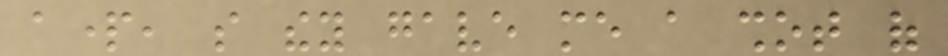apart, so they gave me a shot of
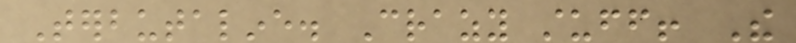Terbutaline. Crazy stuff! The
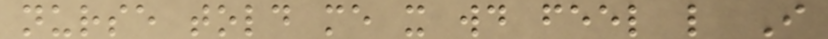nurse told me it would feel like I
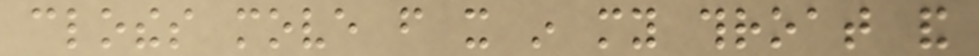clothes move from it in my throat and
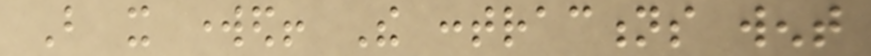But it worked! The contractions went
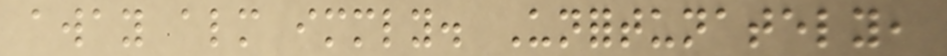away almost immediately. Unfortunately,
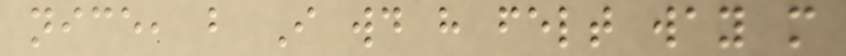nice, but I would have felt way more
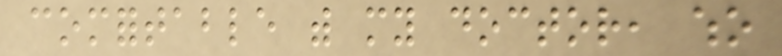comfortable with my doctor, who
